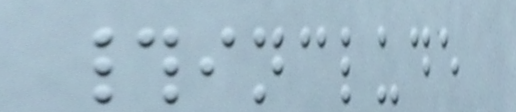#include
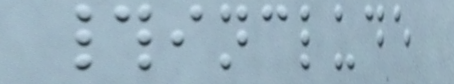#include
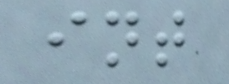int
